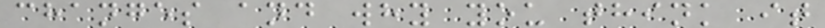changes and why you think it
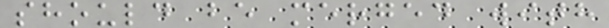should be merged with
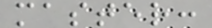master:
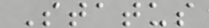Status
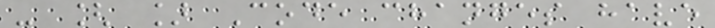- [ ] Code changes have
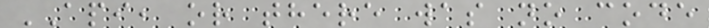API, or there was no code
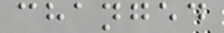changed
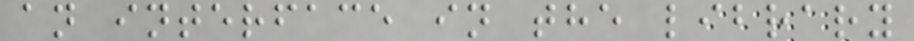an interface in the library
